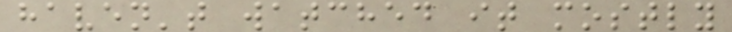haven't watched it mostly
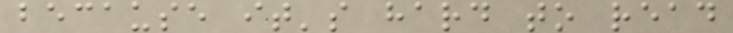because it's hard to read
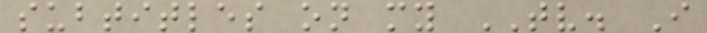subtitles on my TV. I
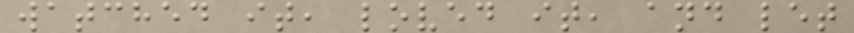watched it, loved it, and let
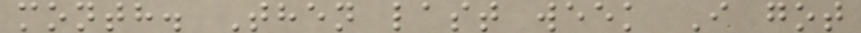month. Then last week I got
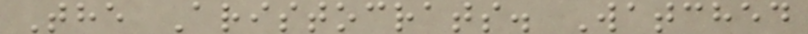The Aristocrats. Watched
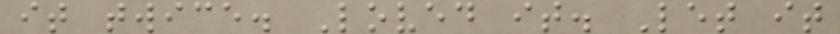it twice. Loved it. Let it
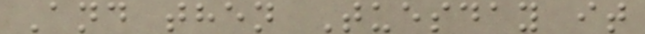And then Tuesday it
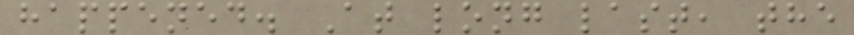happened. At long last, the
